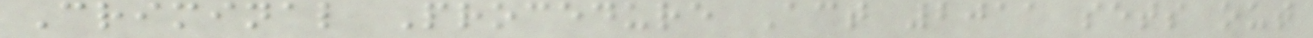Criminal Procedure Act 2011 sets out
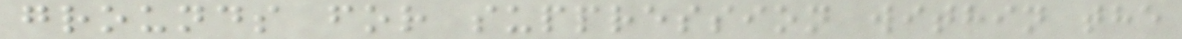grounds for suppression within the
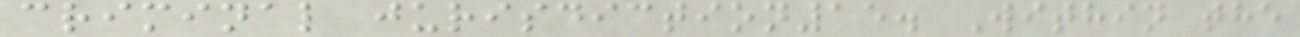criminal jurisdiction15. Within the
